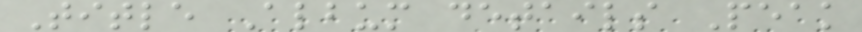Title Album details Peak
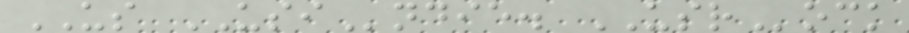US USIndie. USRock
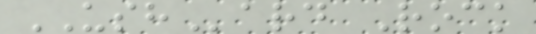USHard Rock
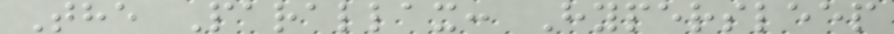The Parallax: Hypersleep
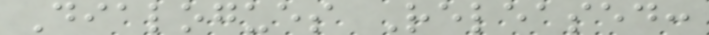Dialogues Released:
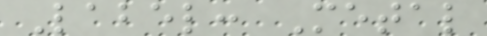Label: Metal
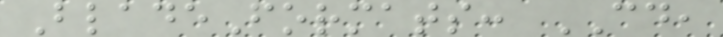BladeFormats: CD,
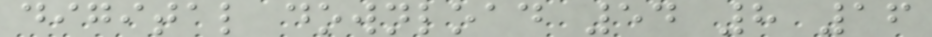digital download 54 8 16
